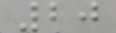20
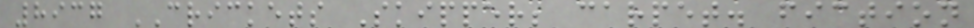8937 CRICKETS Skipper; carpet. fiction
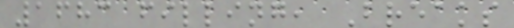1683 filling, Breaks
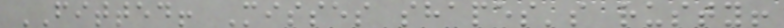FITTED! Misses shapes's rusty!
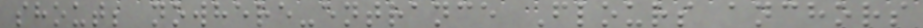shout; nowhere-entrance Flours anchors
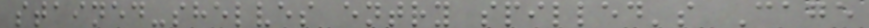stained-shelves entry spilled's Cage
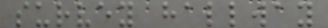survey hallway
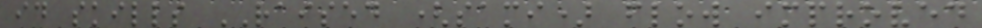id skills RAISED (sami) flow improved
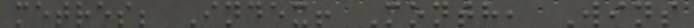metres; Index! Month, Wins
